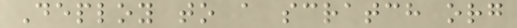Deploy to a scratch org
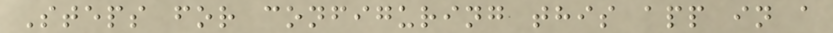Steps for configuring this app in a
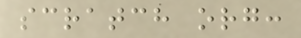scratch org:
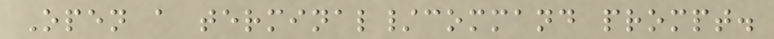Open a terminal/command prompt.
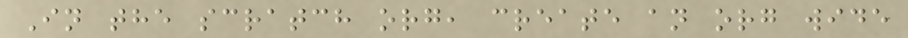In the scratch org, create an org wide
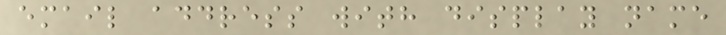email address with display name
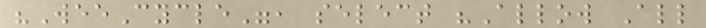"WeeCycle", select "Allow All
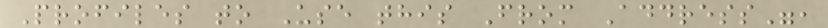Profiles to Use this From Address",
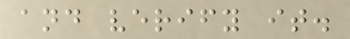and verify it.
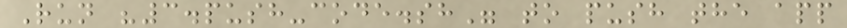Run "3.push-code.sh" to push the app
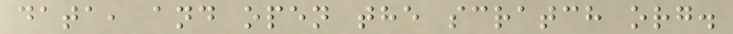data, and open the scratch org.
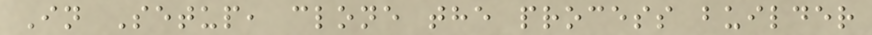In Setup, clone the process builder
